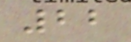22
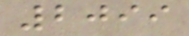2099
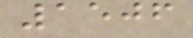1506
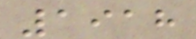1918
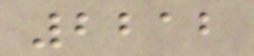2212
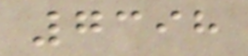7398
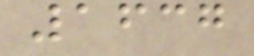1637
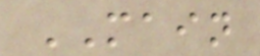MAIN
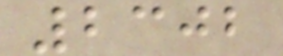2302
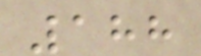188
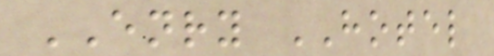ENRY HOTEL
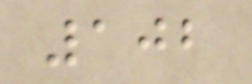102
